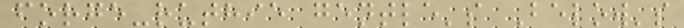forge-ruthie gentle's Below's
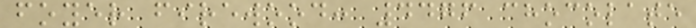foyer firewood: 4476 chocolate
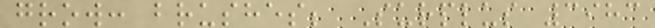grow: brushes; Surplus 3983
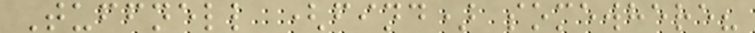Tuffnell (find) somewhere?
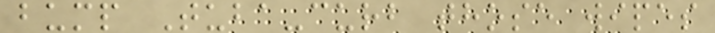bump Tuba-curb those wipes
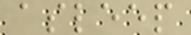asleep
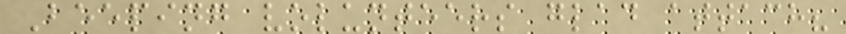Beeping volunteers glad attach?
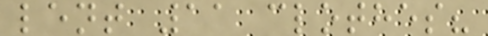lent 11 clothes?
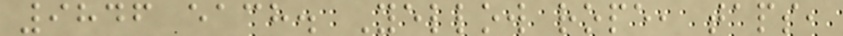9846 each. Yellow rope, taps,
